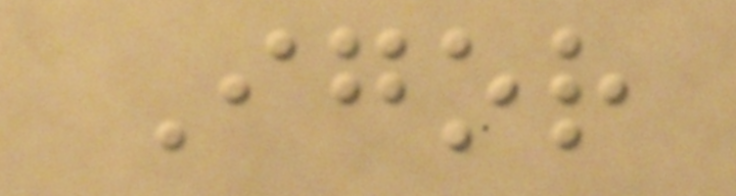Igor
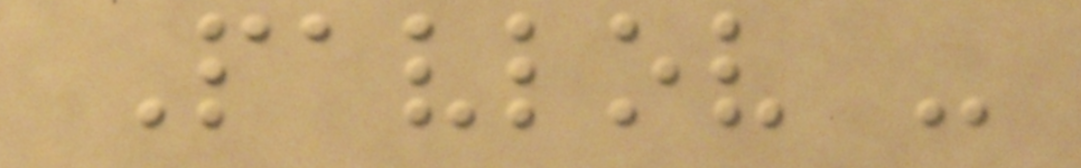Pavlov -
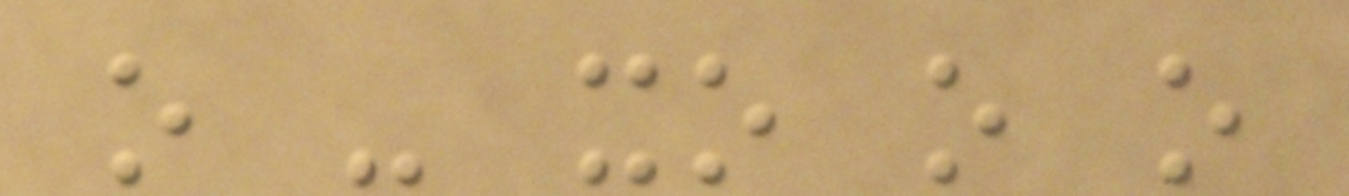o - xo o o
